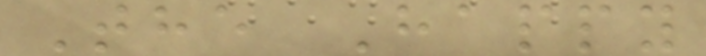The Happy
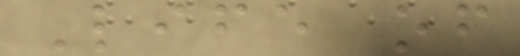Life of
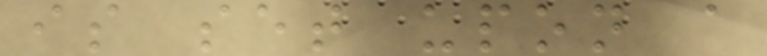is set upon a
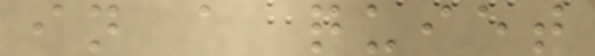in a quiet
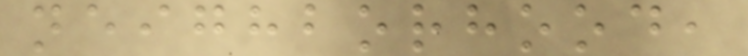neighborhood,
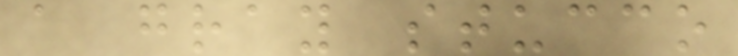a gray stucco
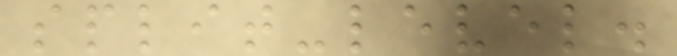split-level.
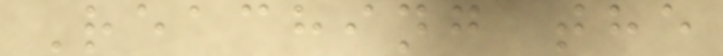Reaching the
